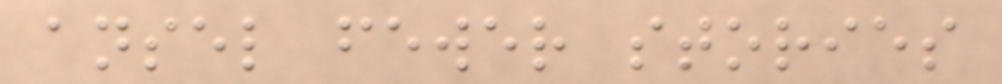ansel fewer stories
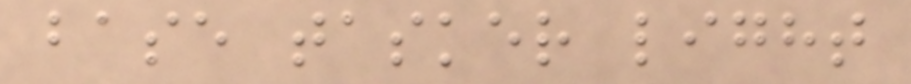base tasker light
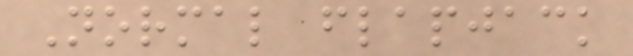Normal flapjack
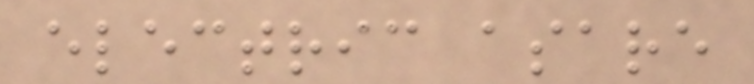electric asare
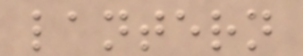lantern
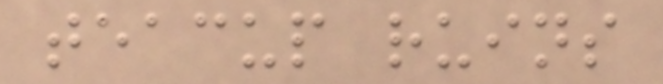teacup ruins
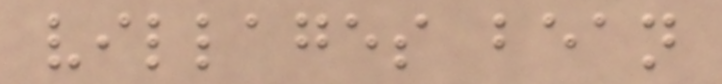villages bean
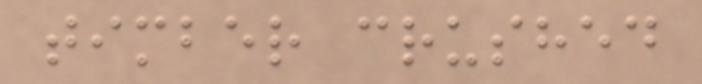timber crushed
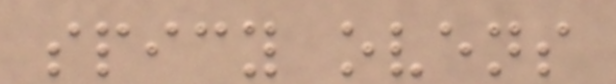spicy ovens
